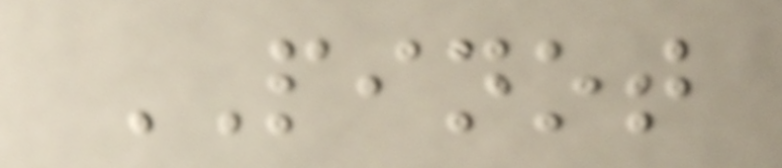PINOT
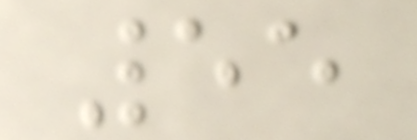55
